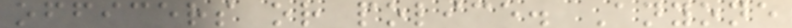officers or police. Anyone
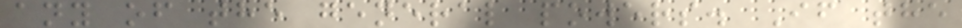any of the general powers. If the
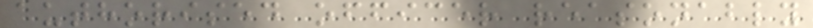authorised officer reasonably
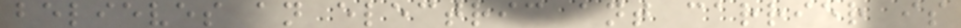believes an electric ant carrier is
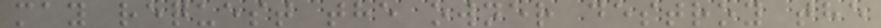may request the owner destroy the
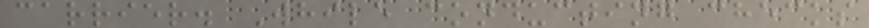carrier. While conducting checks
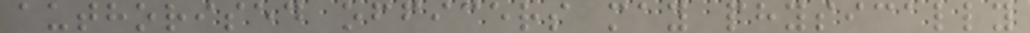authorised officers may physically
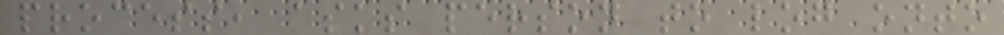process, asks person to log onto
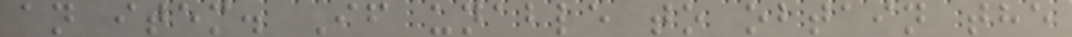an item. If unable to obtain the
